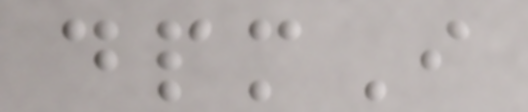dpmI
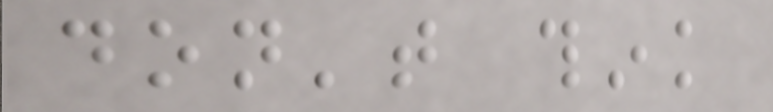don't think
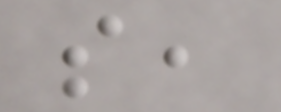so,
